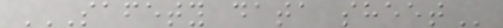SAFETY DATA SHEET
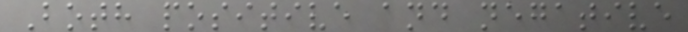Both positive and negative
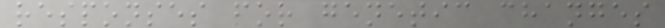responses for genetic changes
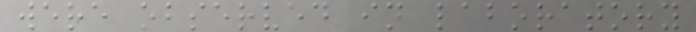were observed in laboratory
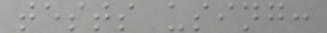tests using:
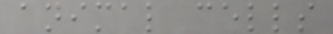animal cells
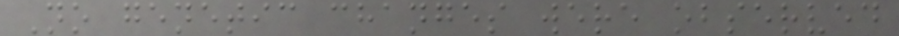No genetic changes were observed
